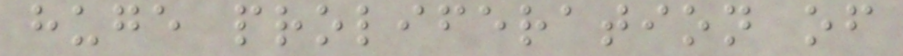huge proliferation of
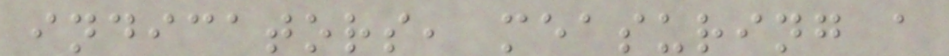indicators, measuring a
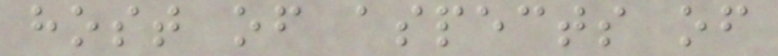host of aspects of
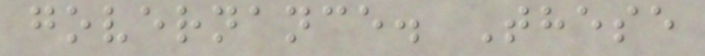governance. These
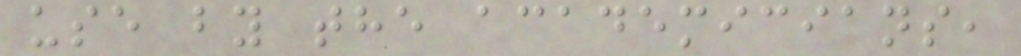use by the academicians,
